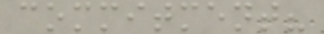commitment?
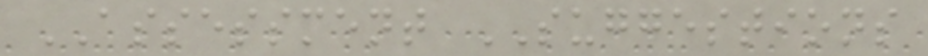ASSESSMENT SUGGESTIONS
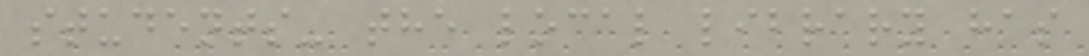students- the local library has
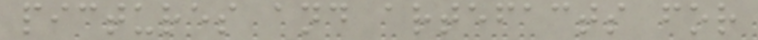pictures and artefacts for
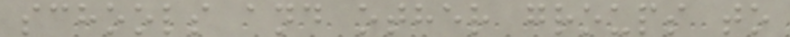schools and other groups to
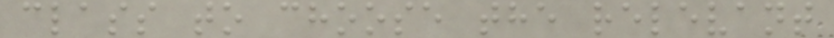class to choose the relevant
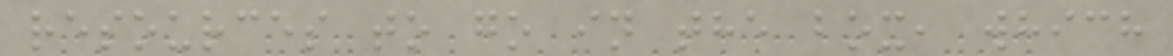resources to go in the box, which
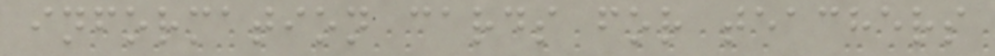information cards for teachers
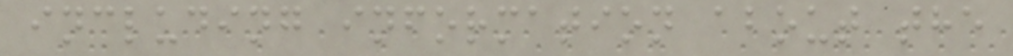including information about the
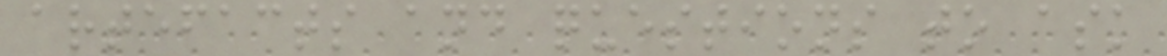artefacts and questions to ask
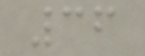36
